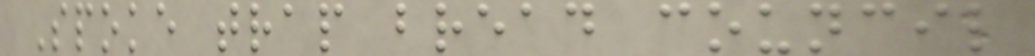Spoke trap bread council
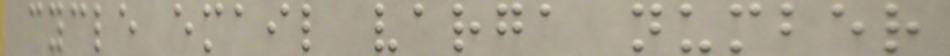cycle email varga number
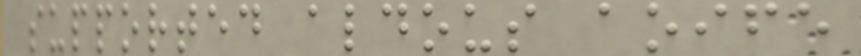supported aldous aoife
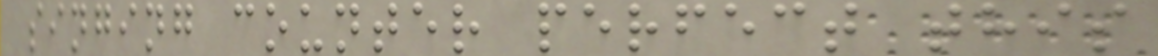singing counter perfect this
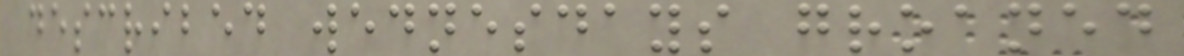described wednesdays groaned
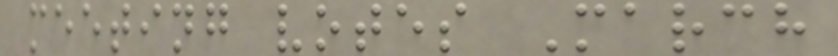meeting votes March
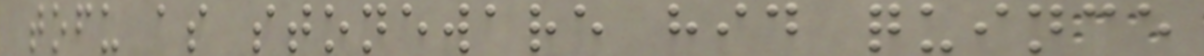tofu as stoneware hid quince
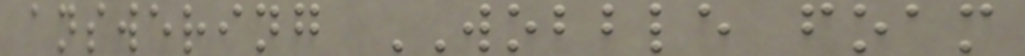answering WOBBLE foam
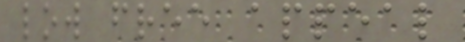low free appeal
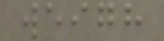weigh
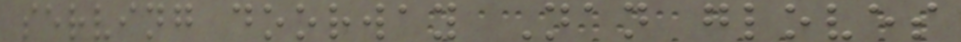serving doorway Nan gloves
